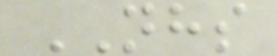NHS
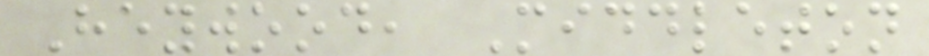Heywood, Middleton
